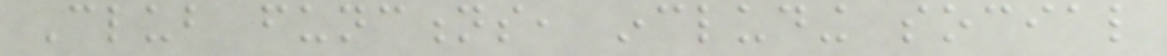Club functions, including social
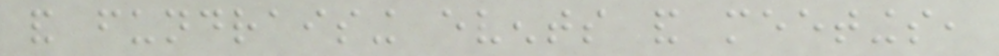and fundraising events and meetings,
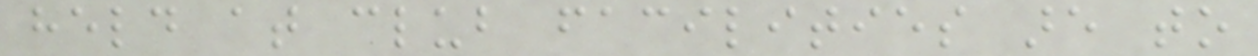held at club facilities are to
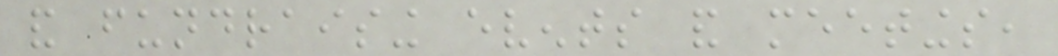and fundraising events and meetings,
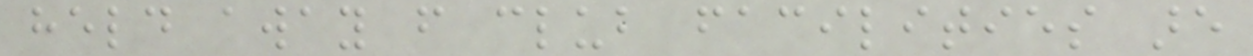held away from club facilities are
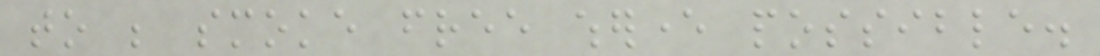to be smoke free wherever possible.
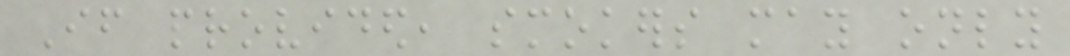If provided, smokers may only
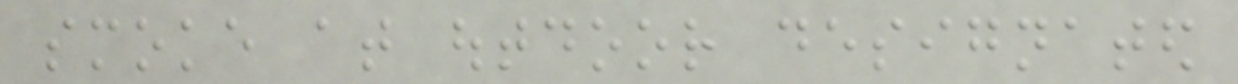smoke at outdoor designated
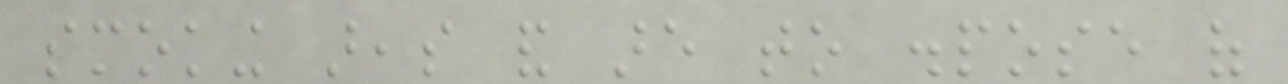smoking areas and are to dispose of
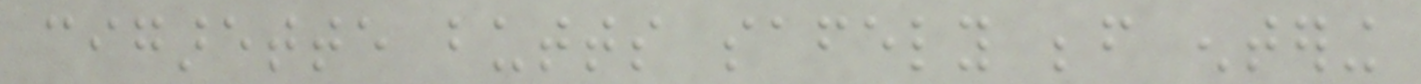cigarette butts safely before entering
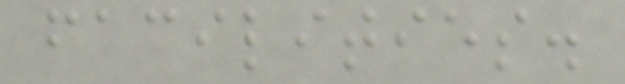facilities.
